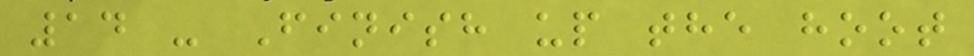14 - Finish up the hoot
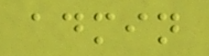admin
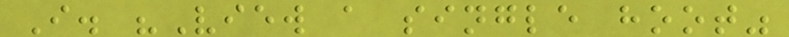I. "View a single hoot"
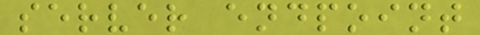server endpoint
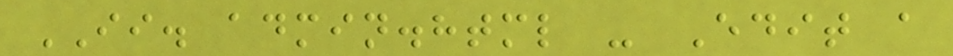II. admin.html - Edit a
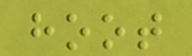hoot
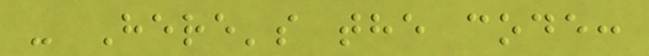- Here's the code:
